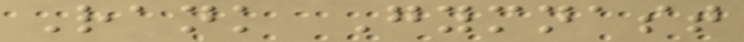Rank Gymnast
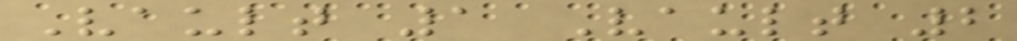Vault 1 Vault 2
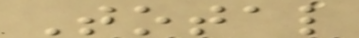Total
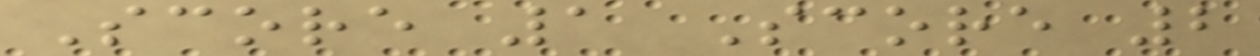Score 1 Score 2
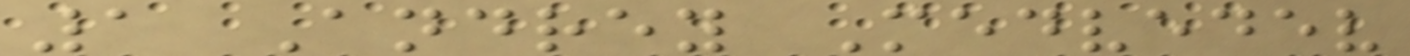1 Andrey Medvedev
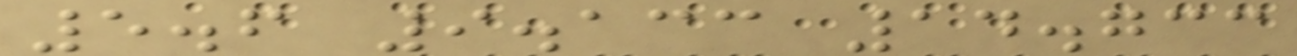5.6 9.133 14.733
